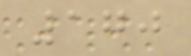170
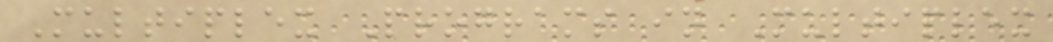Multiplex Programs in Multiplex
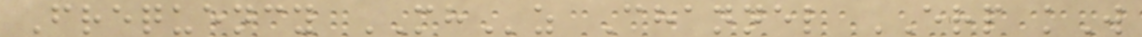Frequency MHz Channel ERP kW
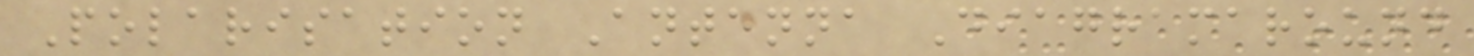Polarisation Antenna Diagramaround
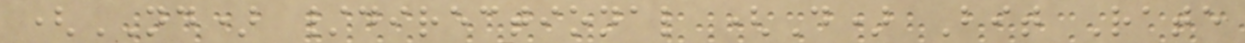(ND) /directional (D) Bit Rate
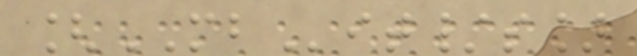[MBit/s]
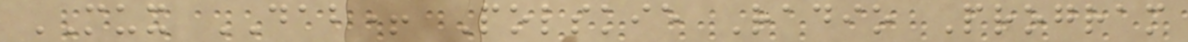MUX DAB+ Polskie Radio Program
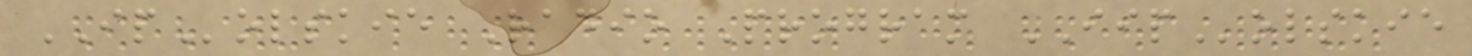IPolskie Radio Program IIPolskie
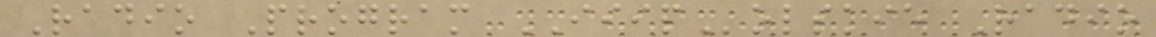Radio Program IIIPolskie Radio
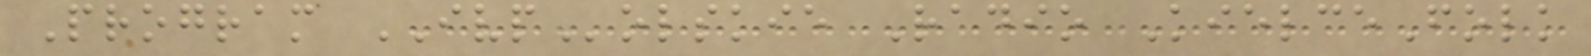Program IVPolskie Radio KielceFolk
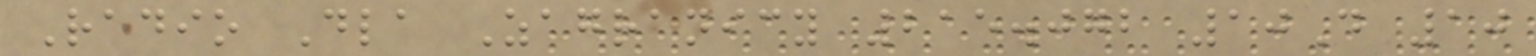Radio Dla Zagranicy 215.072 10D 10
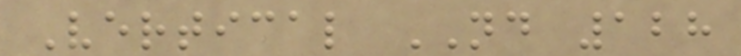Vertical ND 128
